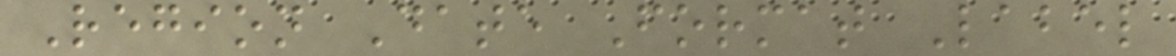Region Date Format Label
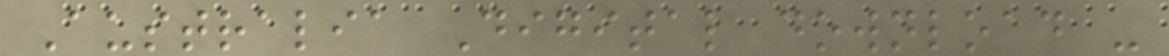Australia Digital download -
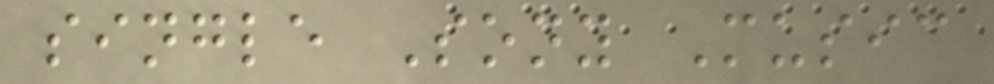single Sony Music
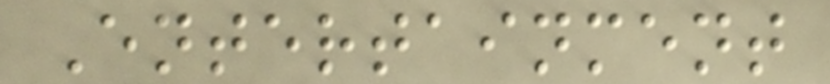Entertainment
